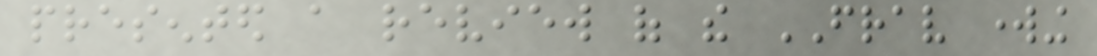presented a review of the FRAV working
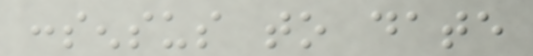consensus to date
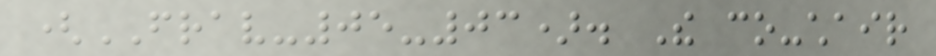(FRAV-05-03). The co-chair
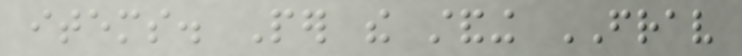items. Per the standing FRAV
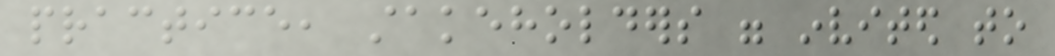practice, stakeholders were invited to
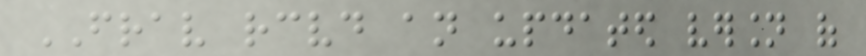FRAV received an updated version of
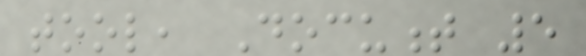tool, Document 5
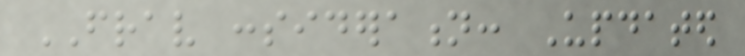FRAV consideration: Updated
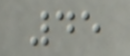45
